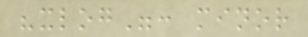"xlog": minor
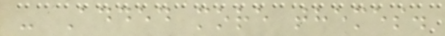- Added more themes.
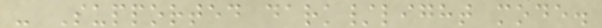- Supported dark/light mode.
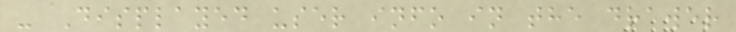- Displayed user info in the drawer
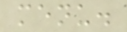menu.
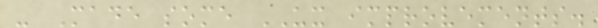- Made some UX improvements.
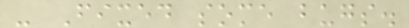- Fixed some bugs.
